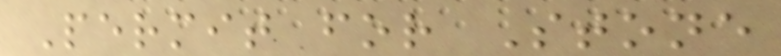Permit for Stone
